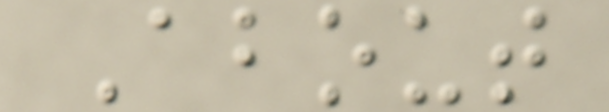About
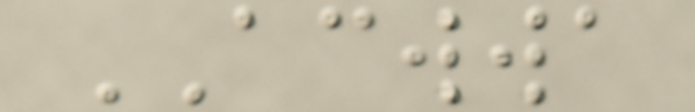ACWWA
